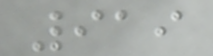919
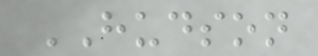HUDSON
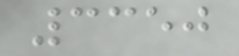3350
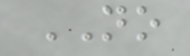NO
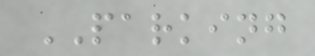PARKING
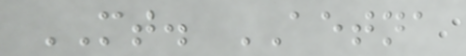MT. AETNA
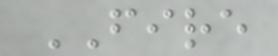FIRE
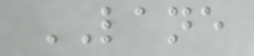LANE
